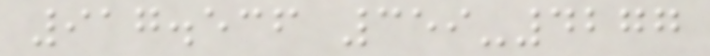917.536 359-4277
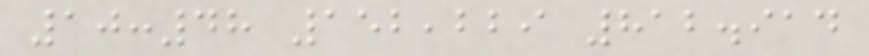10:48 152,229 812.914
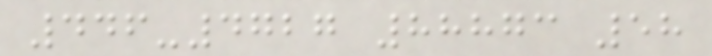446-4727 88873 58
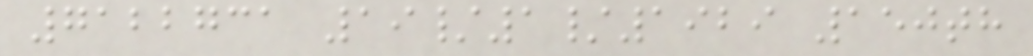7122731 19/1/1929 150th
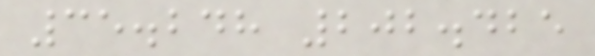35.248 202.425
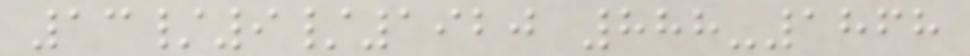13/9/1920 888-1868
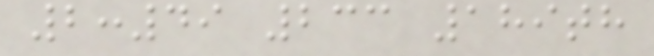2:49 233 189th
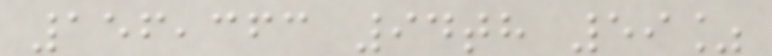156,363 94th 59%
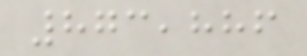873,886
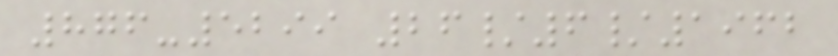876-5299 26/6/1962
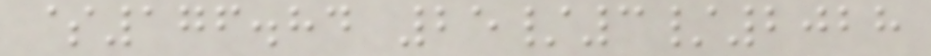$176.84 25/3/2028
